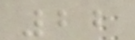22
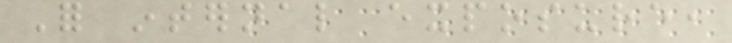For internal exposure,
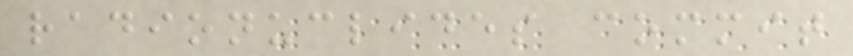radionuclides commit
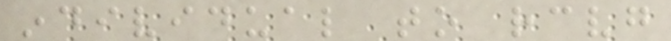individual to receiving
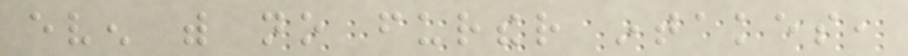even with no further intakes,
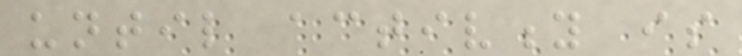until activity is
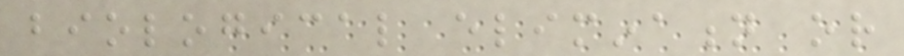biological elimination or
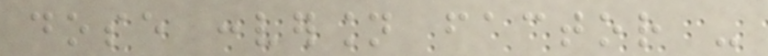dose conversion factor -
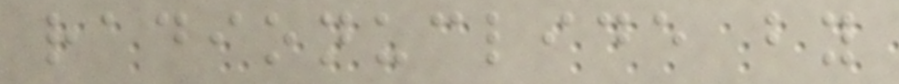radionuclide by
